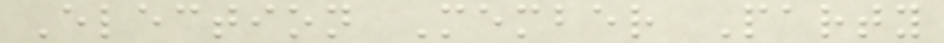Election Member Party
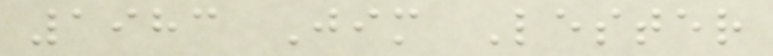1983 Jim Lester
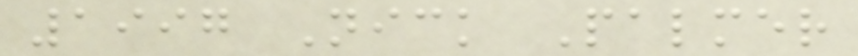1997 Nick Palmer
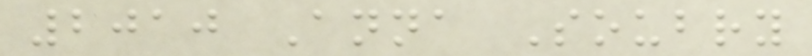2010 Anna Soubry
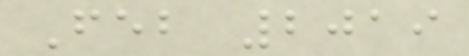Feb 2019
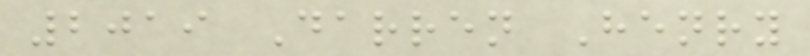2019 Darren Henry
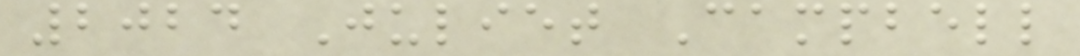2024 Juliet Campbell
